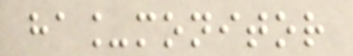ha_monitor
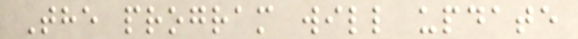The program will update
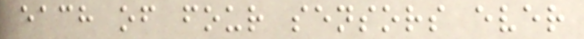each of four sensors ever
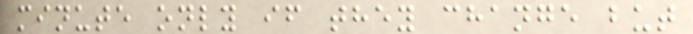minute only if they change but
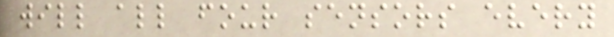will all four sensors every
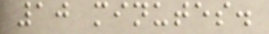10 minutes.
